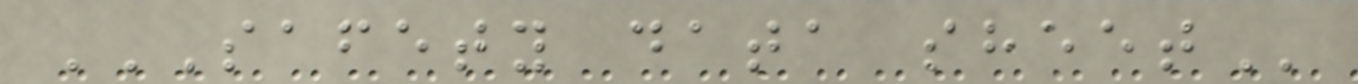SAFETY DATA SHEET
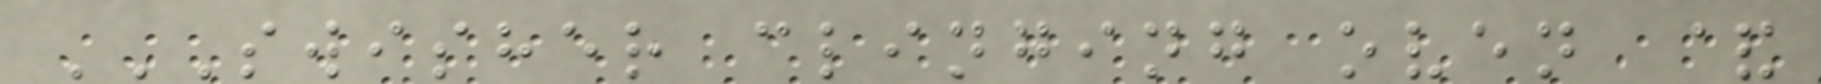SWISHER CLINGING OVEN &
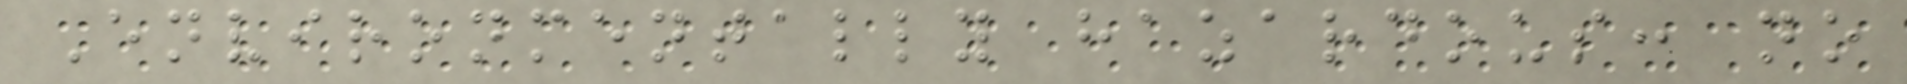Environmentally hazardous: no
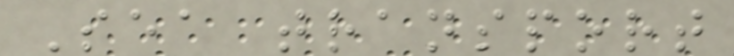Sea transport
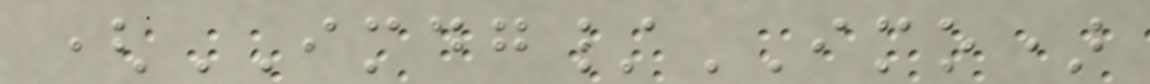(IMDG/IMO)
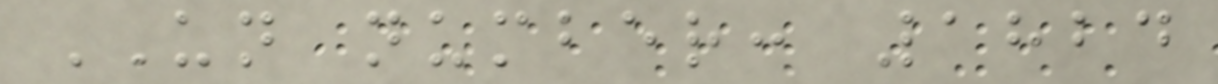UN number: 1824
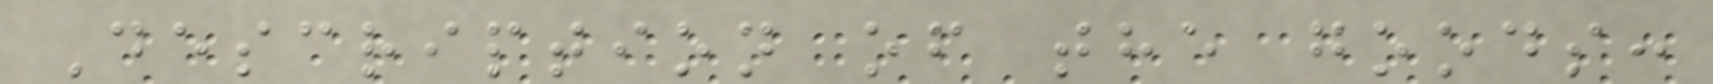Description of the goods:
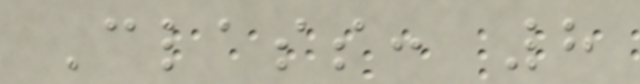Class: 8
